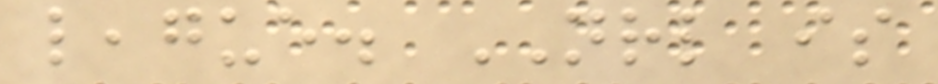league. NRL is
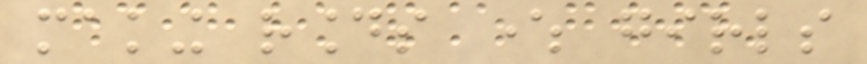making rounds where girls
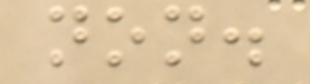non.
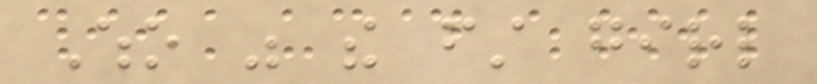Who was the first girl
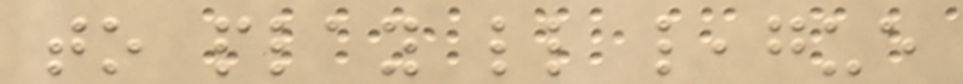to play little league
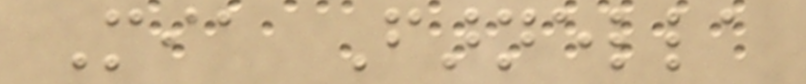Mia Farnella
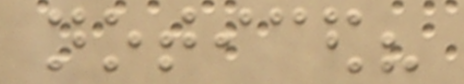noticed?
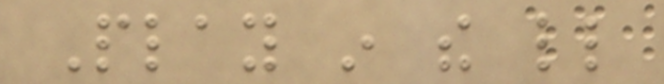Play in the little
